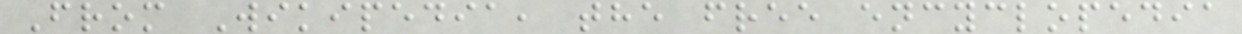From Wikipedia, the free encyclopedia
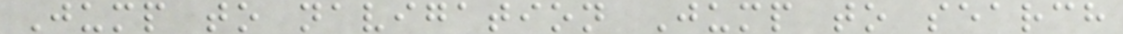Jump to navigation Jump to search
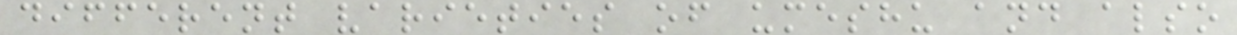different varieties of umeshu and also
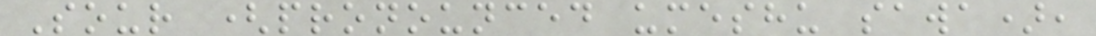Sour (pronounced umeshu sawa),
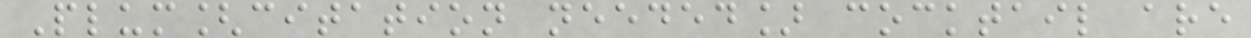Plum[citation needed] cocktail are
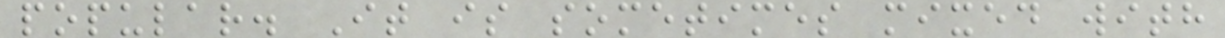popular. It is sometimes mixed with
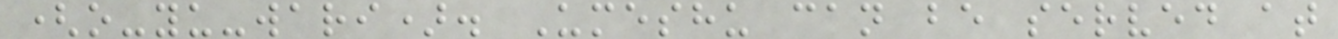(o-yu-wari). Umeshu can be served at
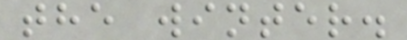the winter.
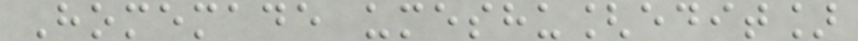Homemade umeshu[edit]
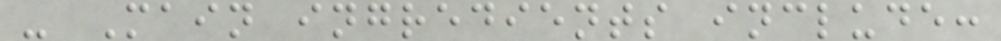- Main ingredients include:
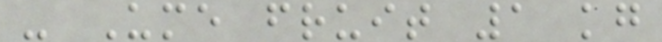- Ume fruit 1 kg
